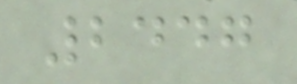2447
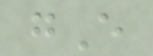gE
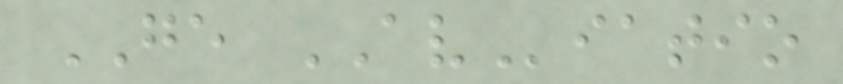GE AViatio
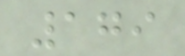179
